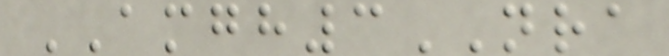AMGH3NRA
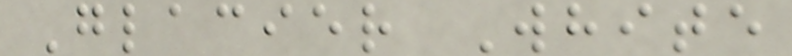Glacier White
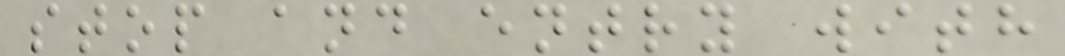stop and entry with
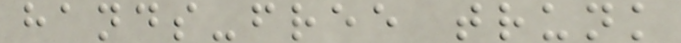hands-free trunk
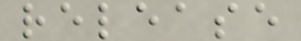release
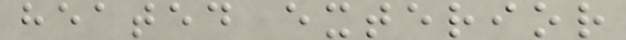heated exterior
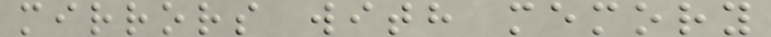mirrors with memory
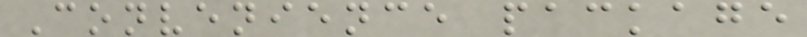Convenience package
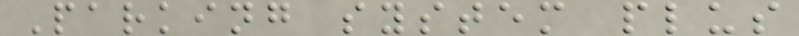Parking system plus
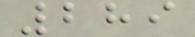289
